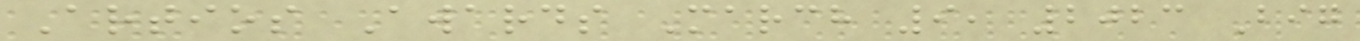Artios Awards March 9, 2023 Big
